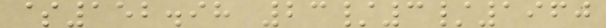$152.98 23/3/1960
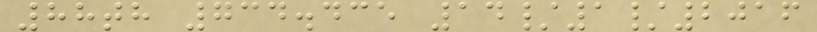88th 734.435 14/1/2016
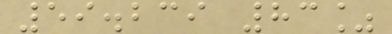59.239 83%
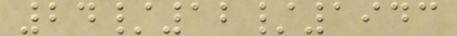24/12/1943
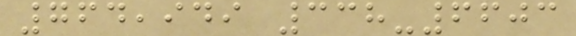764,949 338-6603
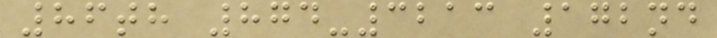86th 874-3213 172nd
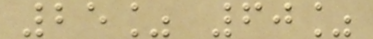25% 60%
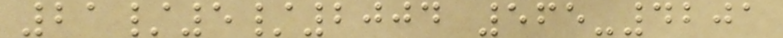21/5/2004 565-4201
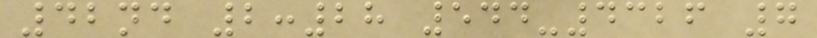42nd 2:28 544-4326 7
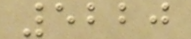5220
